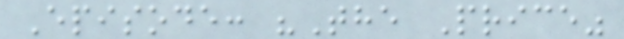Episode: "The Price"
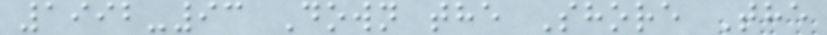1992-93 Down the Shore The
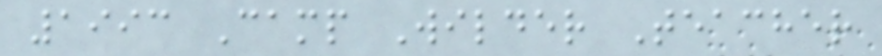1993 Camp Wilder Teacher
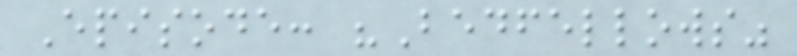Episode: "Bedfellows"
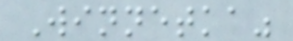Winnetka"
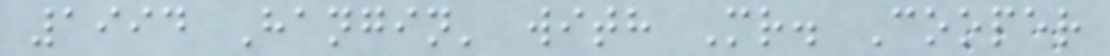1994 Hangin' with Mr. Cooper
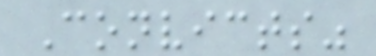Convicts"
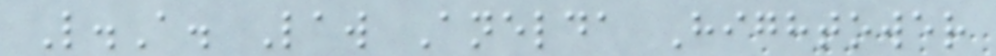L.A. Law Anelda Hightower
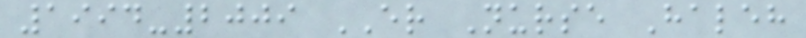1994-2009 ER Nurse Haleh
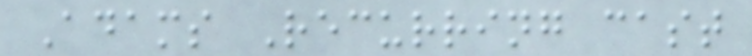Adams Recurring cast
